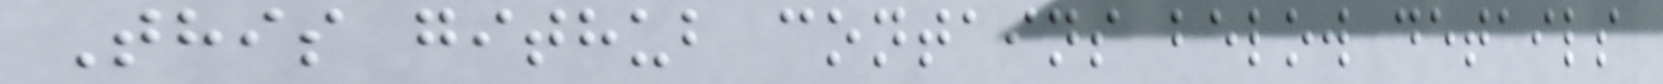This github contains below details
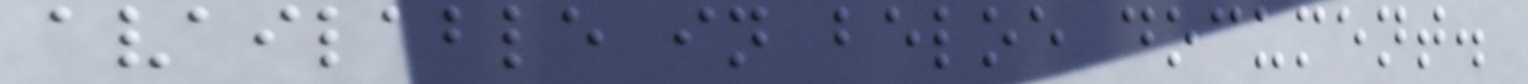available in beloe document.
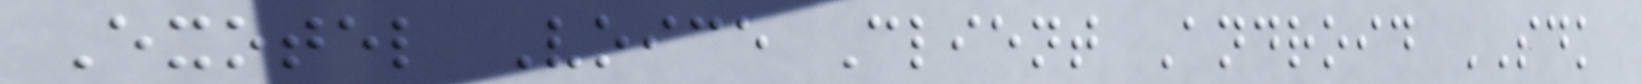Exotel Voice Client Android SDK
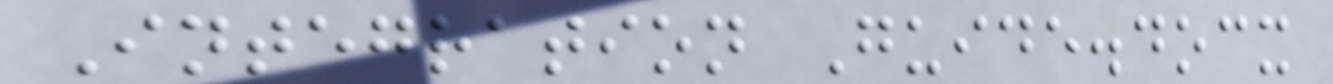Integration Guide.docx
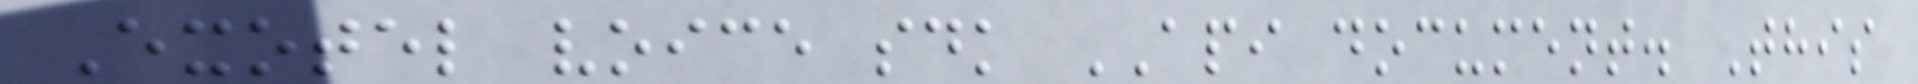Exotel voice sdk API document. This
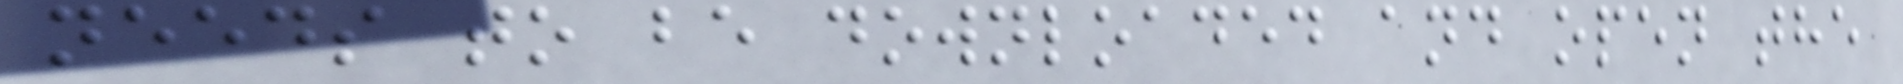needs to be downloaded and open the
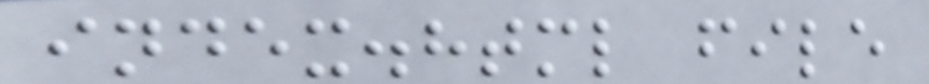index.html file
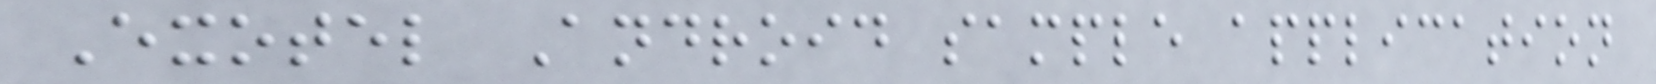Exotel Android sample application
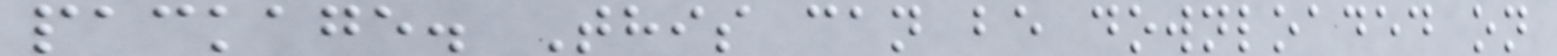package. This can be downloaded on
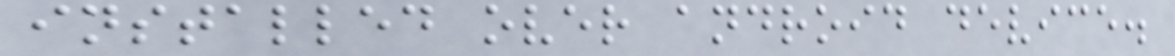installed over android device.
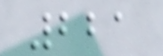221
